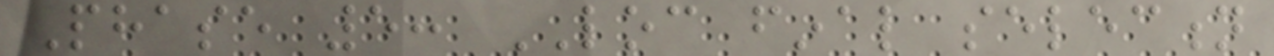Phase 5: LOC final selection
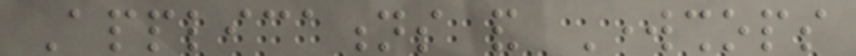Applications and Workshops
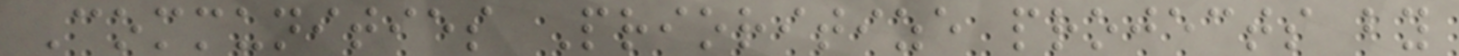Communities Prioritize projects by
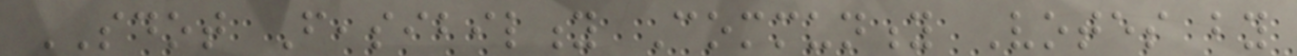SDOT Feasibility Community Votes by
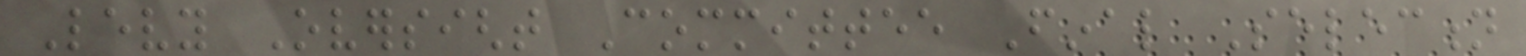Levy Oversight Committee Final Selection
